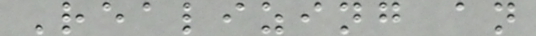Realizing an
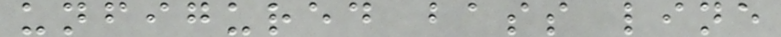unfigured bass line
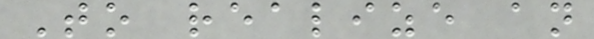To realize an
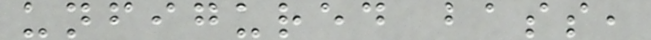unfigured bass,
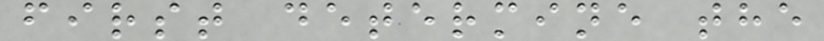first determine the
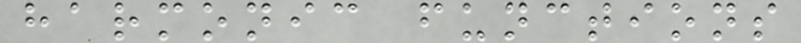harmonic functions
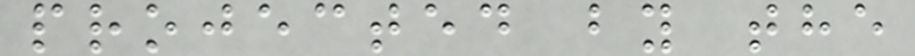projected by the
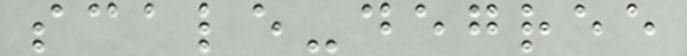scale-degree
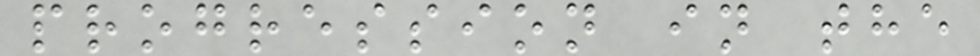progression in the
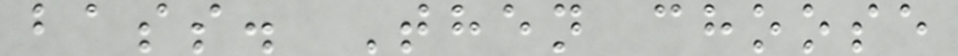bass. Then choose
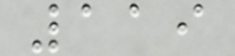119
